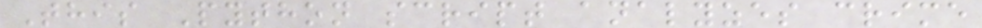This Python script analyzes crime
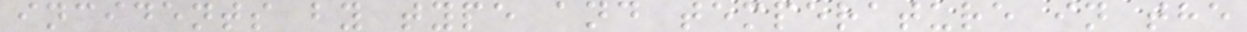incidents by type and temperature in the
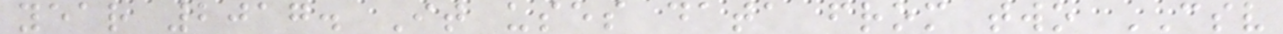year 2017. It uses data from two CSV
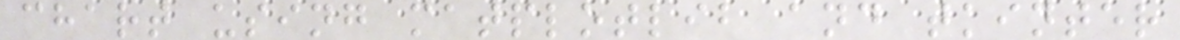chart using matplotlib and tkinter
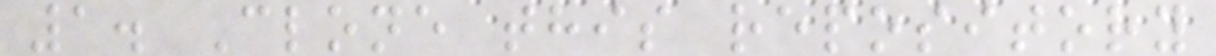1. Clone this repository
